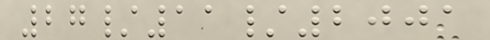27/11/2001
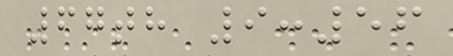67th 9:56
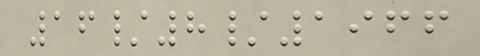16/8/1966
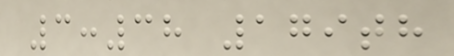3:38 179th
